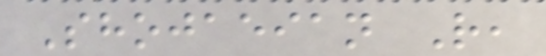Shojaeian R,
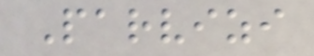Parvizi
